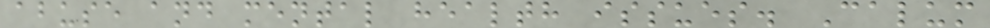abuse and mental health issues. Calum
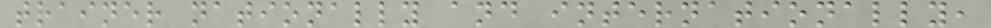trainer nationally and internationally,
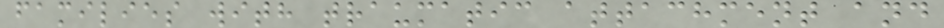families with traumatic attachment and
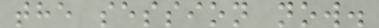the session now.
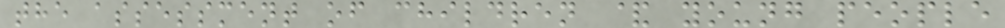the assessment of children & young people
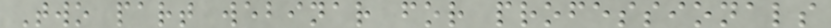Two part webinar for professionals
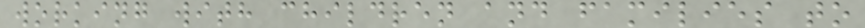working with children and families to
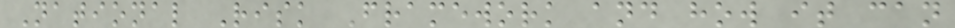National Risk Framework and how it can
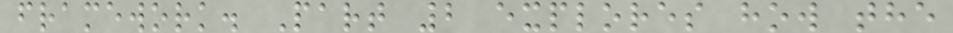framework. Part 2 explores how the
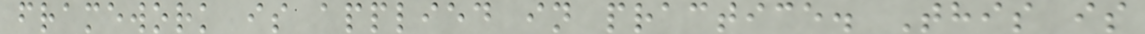framework is applied in practice. This is
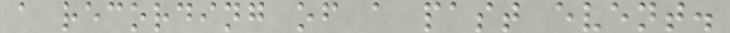a recording of a past event.
